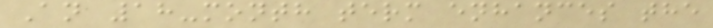An 18-month term enhances the
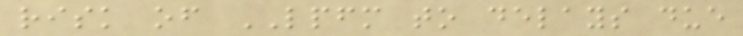risk of LPFM to delays due
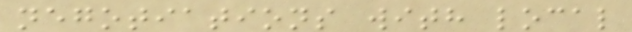negotiations with local
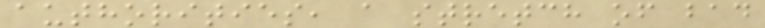authorities, a stretch of bad
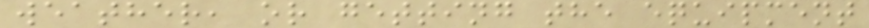weather, or getting the equipment
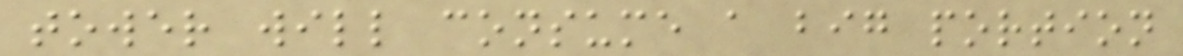tower will consume a big portion
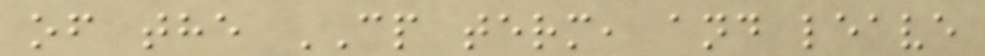of the CP term, and leave
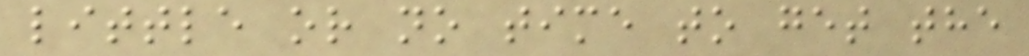little or no time to get the
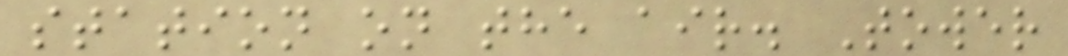station on the air. Tower
